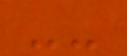--
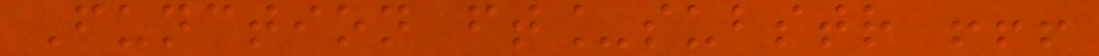Function ft_substr !!!
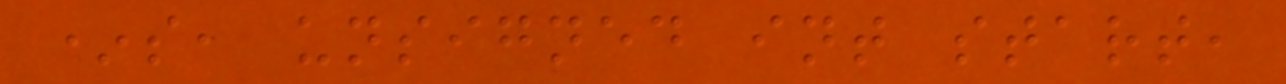*s, unsigned int start,
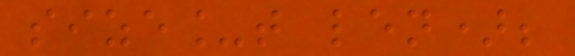size_t len);
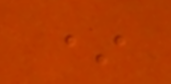*
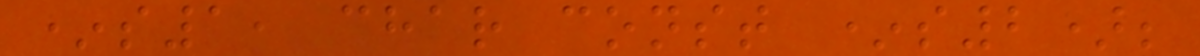*s1, char const *s2);
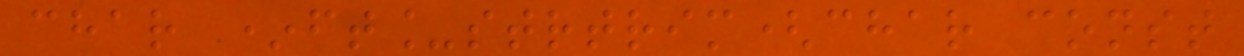char *ft_strtrim(char const
